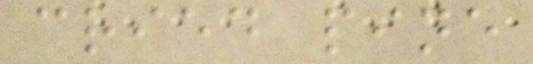cried pine
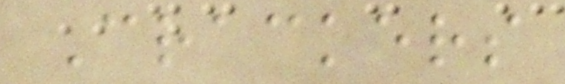Crackers
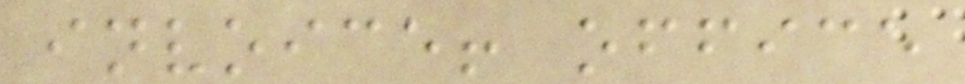invoice! office
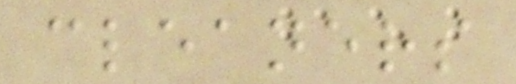cleaners
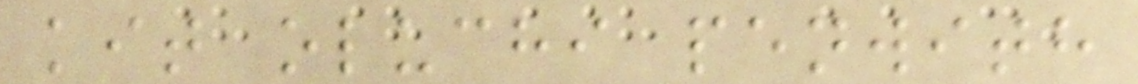kit oluchi penwith
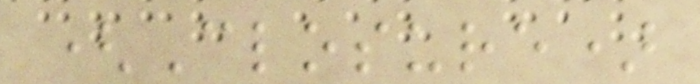(Closure)
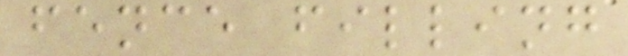fence filling
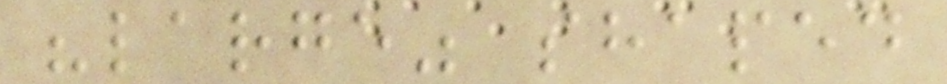"large" shaped
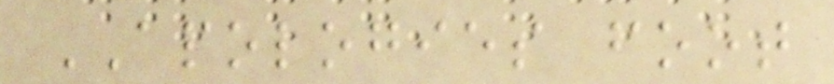APOLOGIES foot
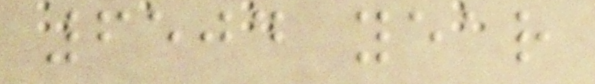6504 year
